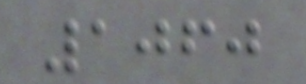1060
